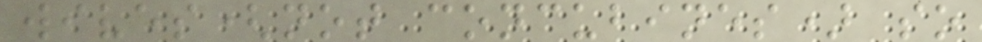wives(not concubines) so
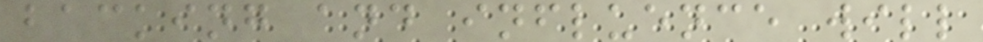backing and influence will
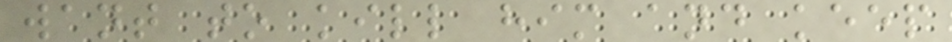want to kill him and keep
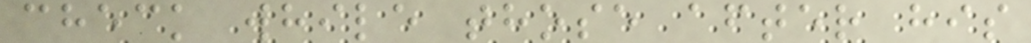check while those after his
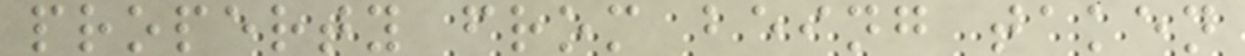property from being taken
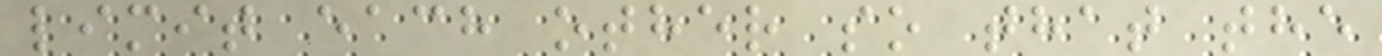limit each other so that the
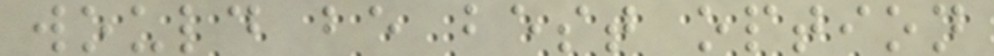would be best option
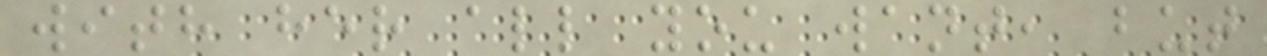with her all you want, but
